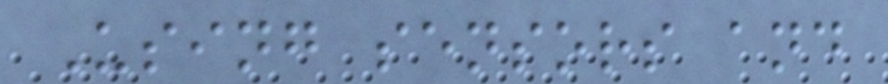Using sensors and
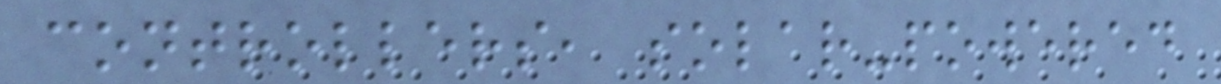controllers, solar-powered
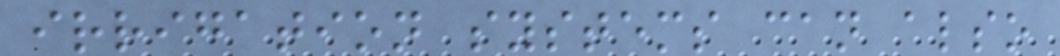irrigation systems can also
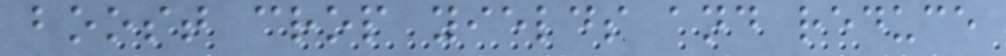boost crop yields and reduce
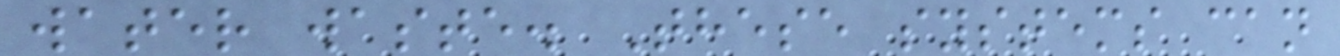water waste. These systems can
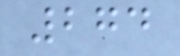274
